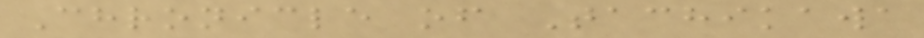Chronicle of Tachikawa
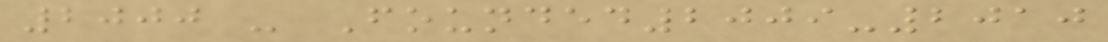2000 - Founded2009-2010
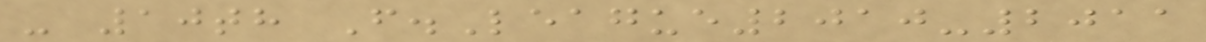- 10th F.League2010-2011
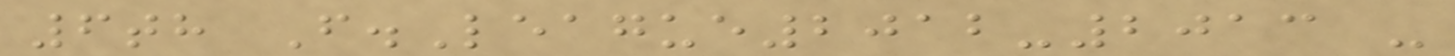6th F.League2012-2013 -
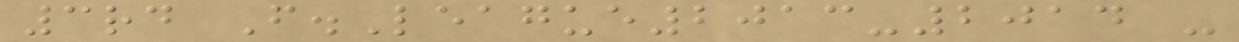3rd F.League2013-2014 -
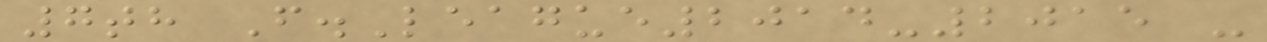7th F.League2014-2015 -
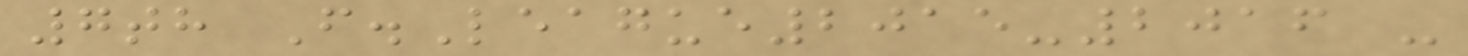7th F.League2015-2016 -
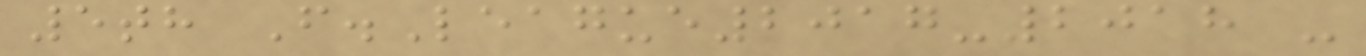5th F.League2017-2018 -
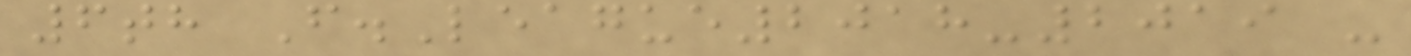6th F.League2018-2019 -
